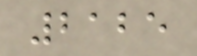2125
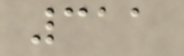311
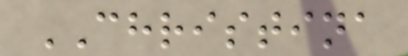CHRISTINA
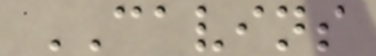CAVINS
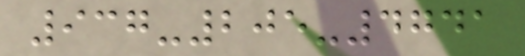937-205-4741
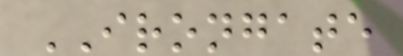IRONGATE
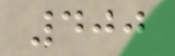400
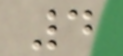4
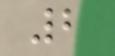2
